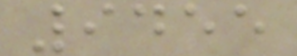9455
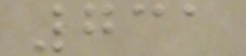731
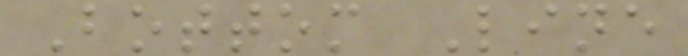Bottom Line
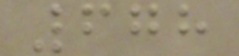678
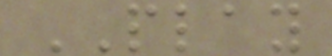PLAY
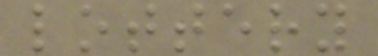lottery
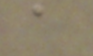a
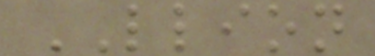LLION
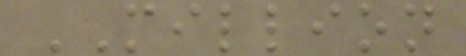MILLION
